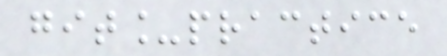git_practice
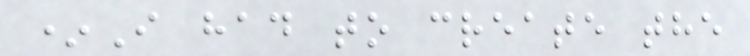*I had to create the
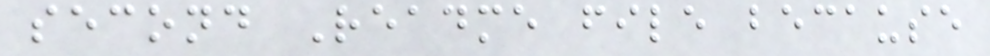second Readme file because
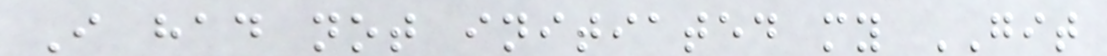I had not initiated my GIT
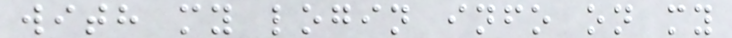with my login info on my
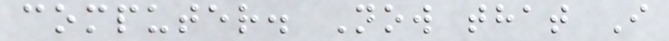computer. Now that I
